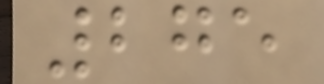275
